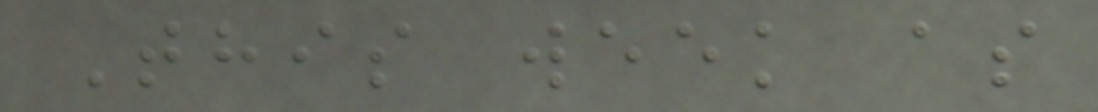This week as
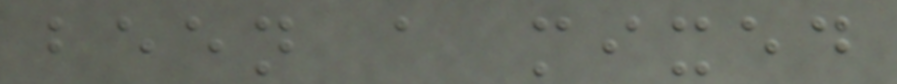been a mixed
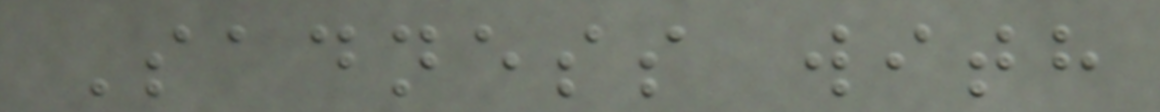Sadness with
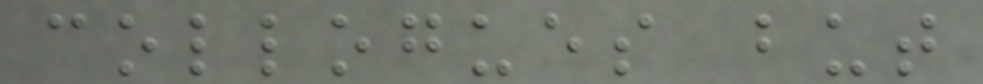collogues but
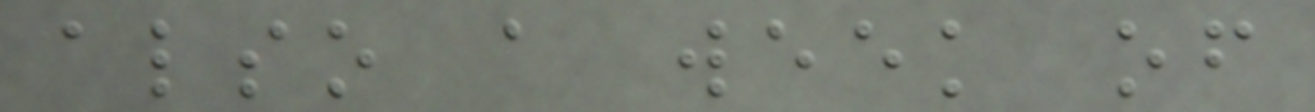also a week of
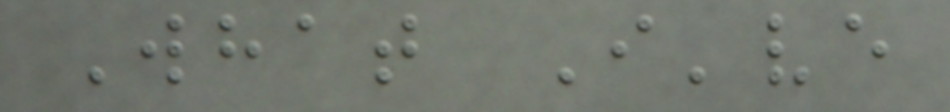What I've
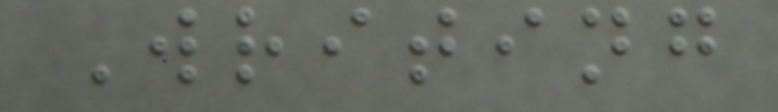Writing
